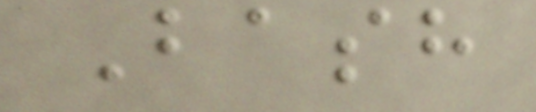Bash
